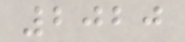2020
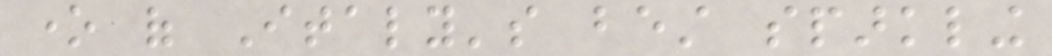one of Italy's best sparkling
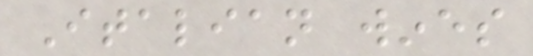Italian wines
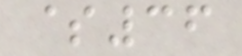$36
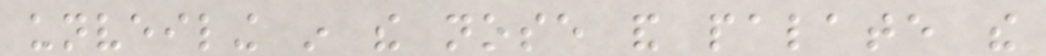unveiling in the nose and palate the
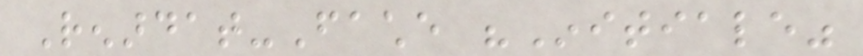Renardat-Fache "Initiale"
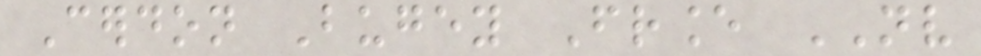Cerdon Bugey France NV
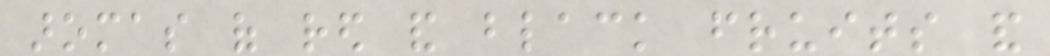aromas of red and black fruits and
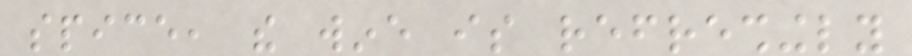spice, the wine is refreshingly
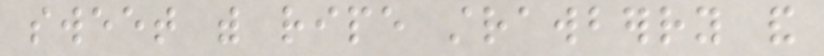sweet with ripe strawberry and
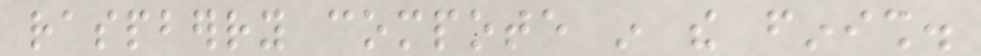raspberry compote in the finish.
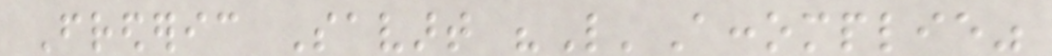Frederic Savart "L'Accomplie"
